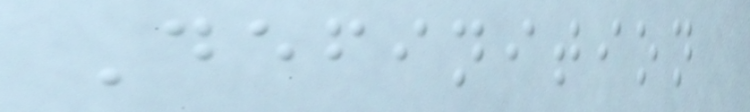Definition
